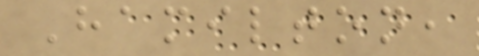Hamilton,
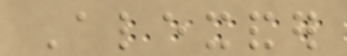Alexander
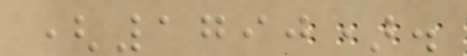(1790).
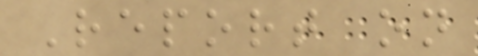Report on
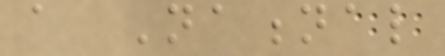a National
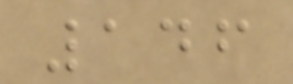146
